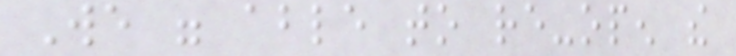We were able to re-open the
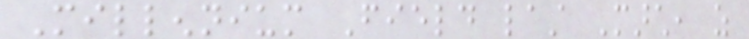Millennium Field last March, as
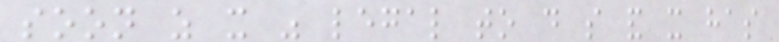soon as it was legal to do so and it has
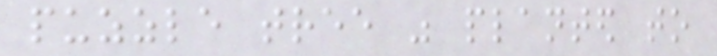puzzle tree was planted to
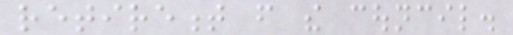retirement from the council.
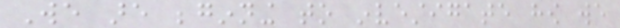We are beginning to investigate how we
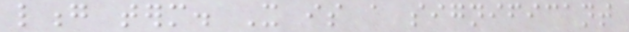long term. It is a significant
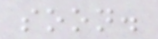soon.
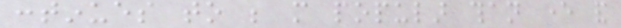continues to be more popular than ever and
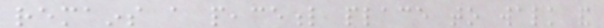remains a peaceful place to walk and
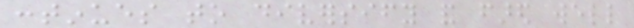continues to diversify and fared well
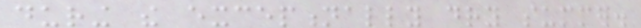during the exceptionally dry summer.
